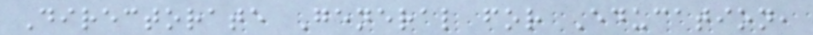Directorate General for Education,
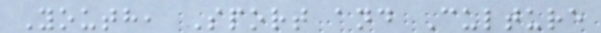Youth, Sport and Culture
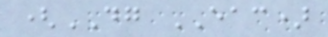(DG EAC)
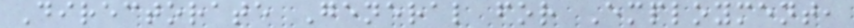Directorate General for Employment,
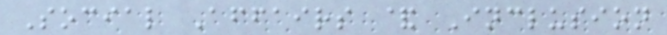Social Affairs & Inclusion
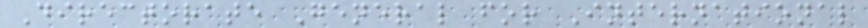Directorate General for International
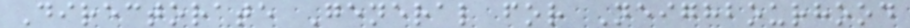Directorate General for Neighbourhood
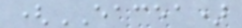(EACEA)
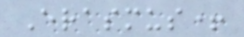Erasmus+
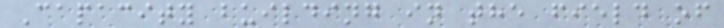Capacity building in the field of
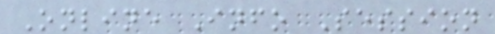Online Info Session
